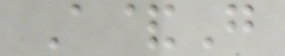A&G
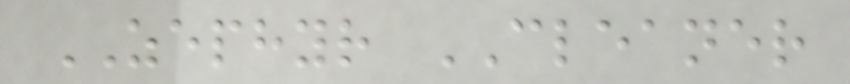ZEPHYR CLEANER
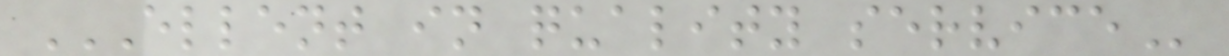ELLENT IN QUALITY SERVICE
